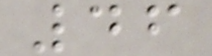46
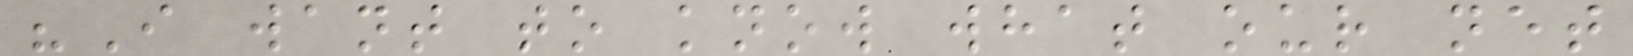"I want to know what our net
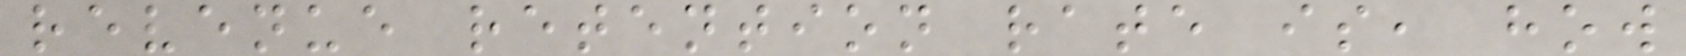revenue retention rate is, how
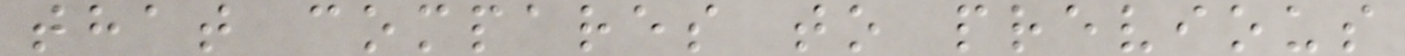that compares to previous
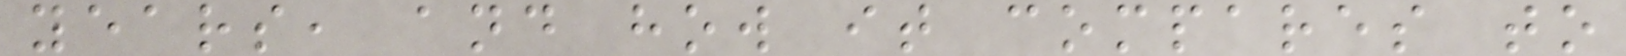years, and how it compares to
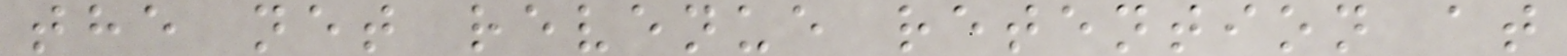the net revenue retention at
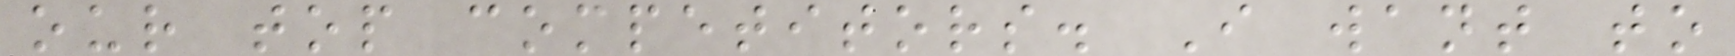our top competitors. I want to
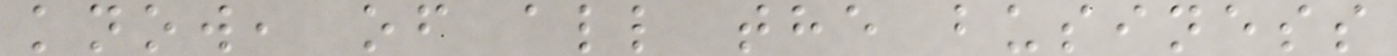know, of all the business
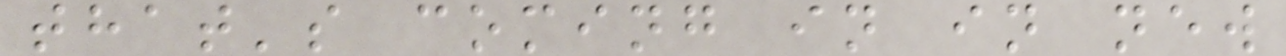that's coming in in new
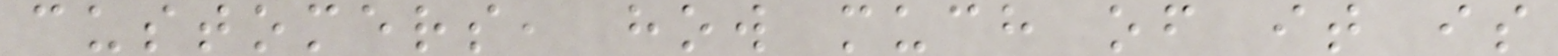customers, how much of it is
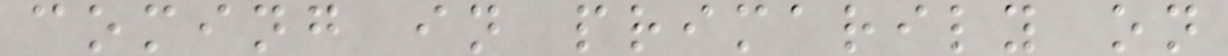coming in primarily on
